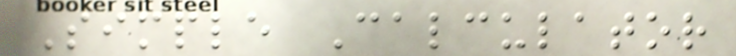Simple Calculator
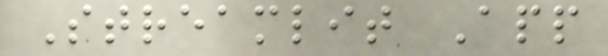Streamlit App
